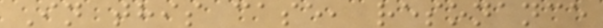In this case, resonance
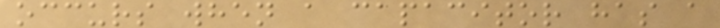occurs when a capacitor has a
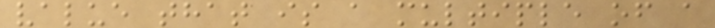value that is a multiple of a
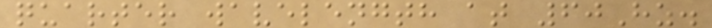quarter wavelength at 60Hz.
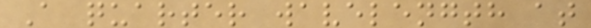A quarter wavelength at
